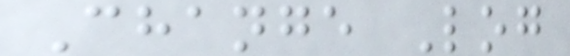Change Log
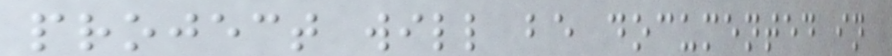project will be documented in
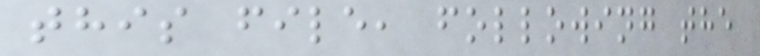this file, following the
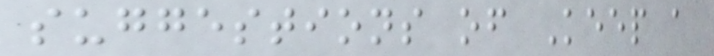suggestions of Keep a
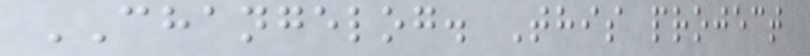CHANGELOG. This project
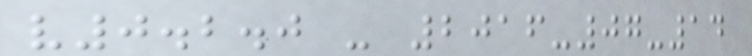v0.2.0 - 2016-07-14
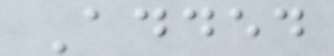Added
